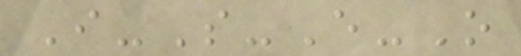I-S-E-O
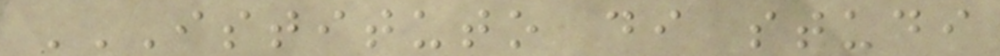ISTITUTO DI STUDI
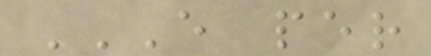E PER
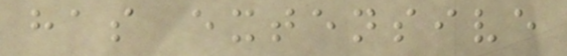has extensive
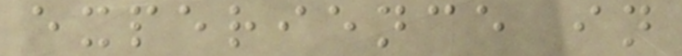experience in
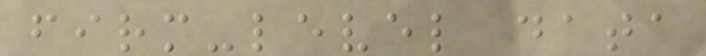firm-level data
